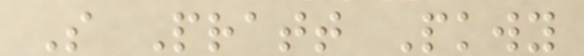S Pratt Pkwy
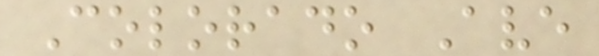Colorado Ave
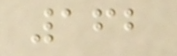162
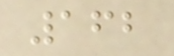162
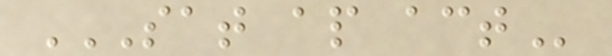SAT AP ACT
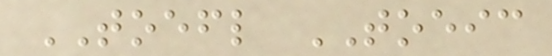TOEFL TOEIC
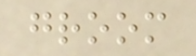groom
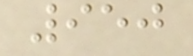950
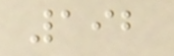192
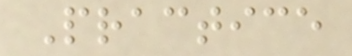Practice
